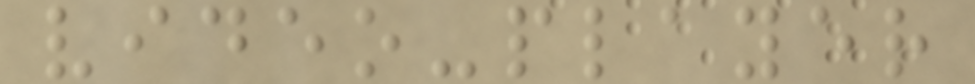video-player
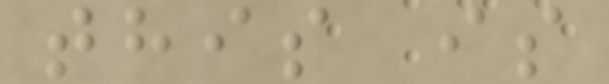this is
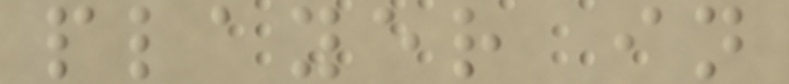player in
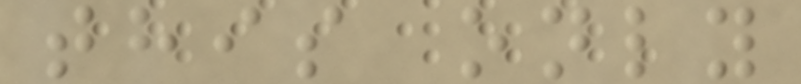this only
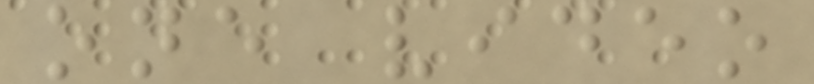one video
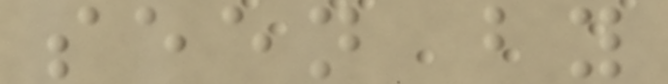seen by
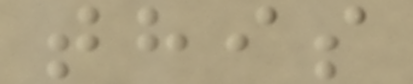this
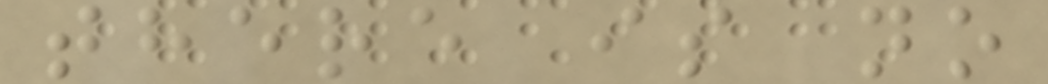there is no
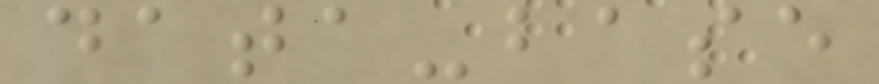data-base
